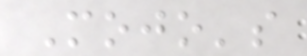Mojo's
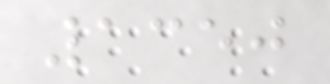1350
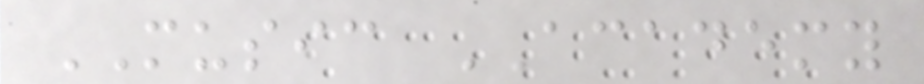MUSIC ACADEMY
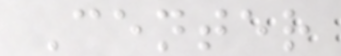Center
